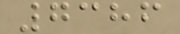7386
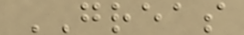GREAS
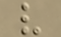v
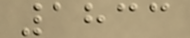1833
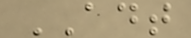ADT
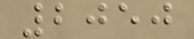2050
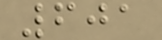601
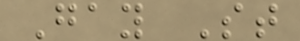Gay St
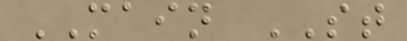MAIN ST
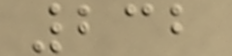232
